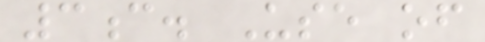3c. Use of
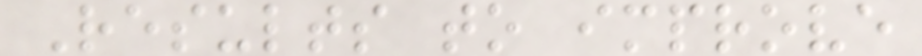Results to improve
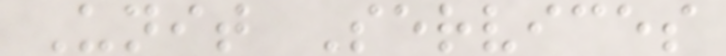Unit Services
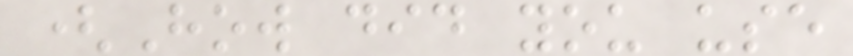(How did you use
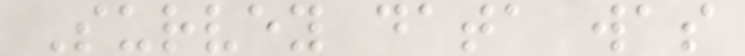Survey data was
